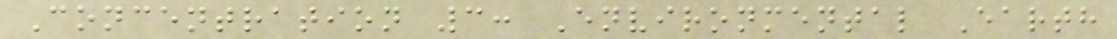Concentration 3: Environmental Earth
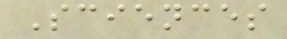Sciences
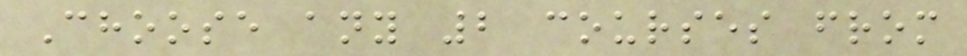Choose any 2 courses from
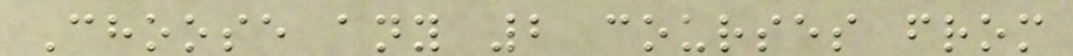Choose any 2 courses from
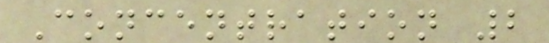Concentration 2
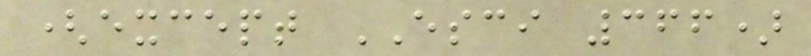(except ESCI 366)
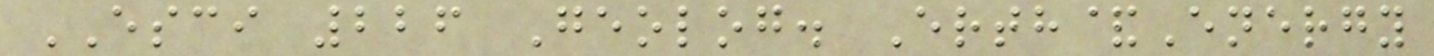ESCI 226 Geolog. Erth&Energy
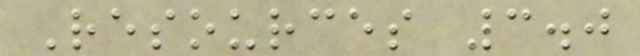Resources 3.0
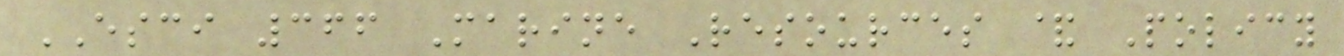ESCI 366 Marine Resources & Policy
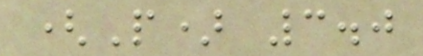(P) 3.0
